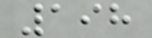198
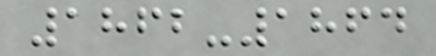1862-1864
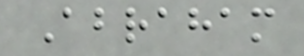Abraham
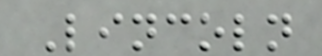Lincoln
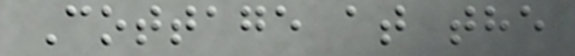Cottage at the
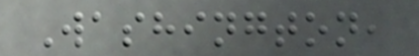Washington,
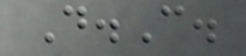D.C.
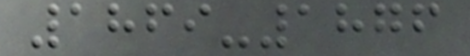1869-1876
